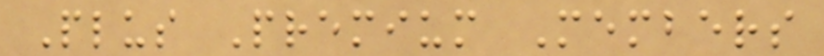Plus Premium Members
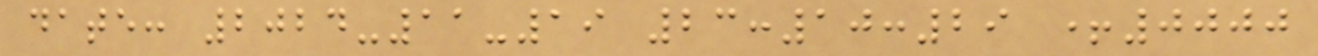date: 2024-11-19 23:10:29 +0000
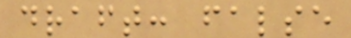draft: false
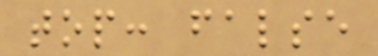top: false
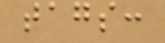tags:
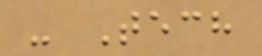- Tech
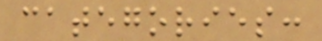categories:
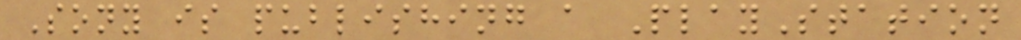Sony is publishing a PlayStation
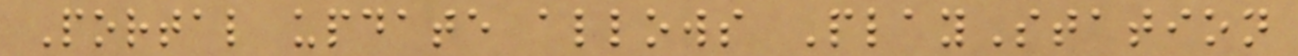Portal update allows PlayStation
